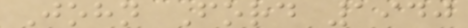John Ford 1940
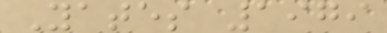Yates 1979
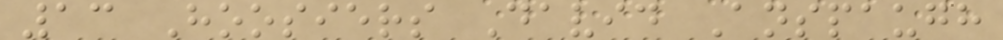13 Hoosiers David Anspaugh
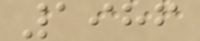1986
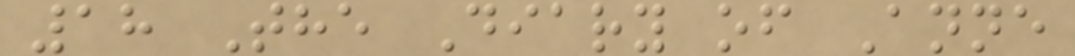18 The Diary of Anne
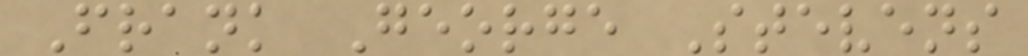Frank George Stevens
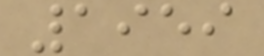1959
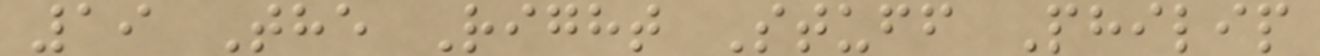19 The Right Stuff Philip
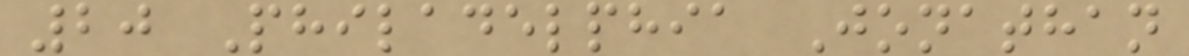20 Philadelphia Jonathan
